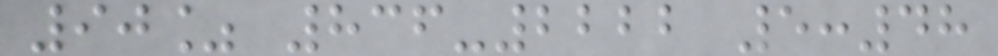90% 836-2222 5:48
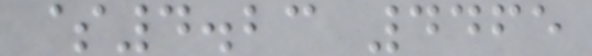$4.23 4465
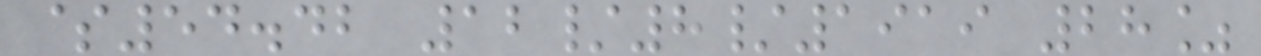$54.42 12/8/1919 28%
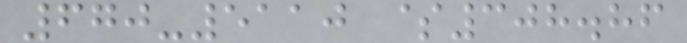670-5110 $308.86
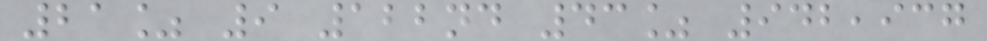21% 9 122nd 43% 942,937
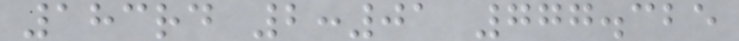183rd 2:01 777.325
